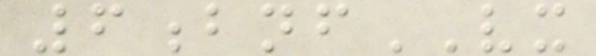6bnfVX
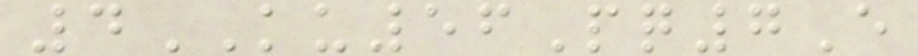4KU56Pq7E
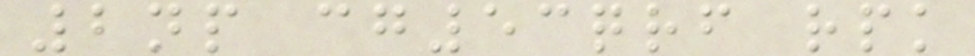2np cg53qrf rpk
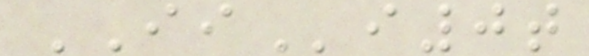IIi0t
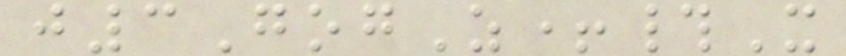j3GogZ+#X
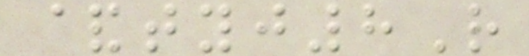&tyj8R
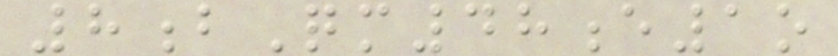8bQm48e1o
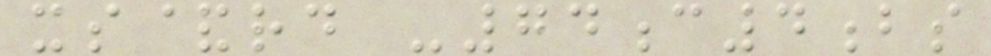xs&rd -74c4bs
